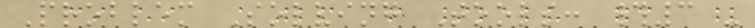Problem Solving Tools: #3 -
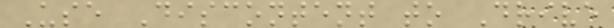Use Discontent to Drive
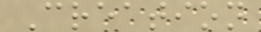Creation
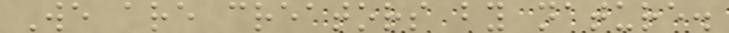We are creators by nature.
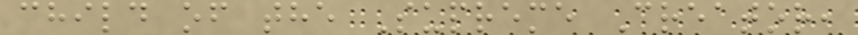child of the Supreme Creator,
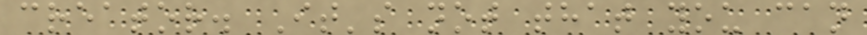creator. It's not that you can
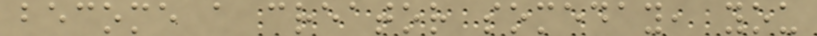become a creator someday, you
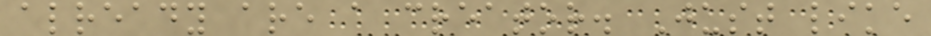already are a creator. Just like
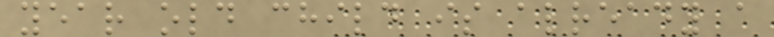year old child is already a
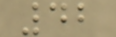42
